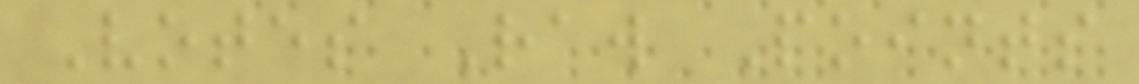Votes Raw Points
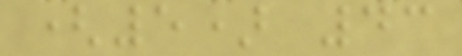(5) 43
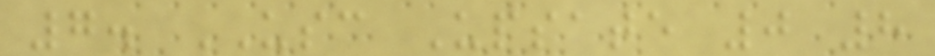7. USC Upsate 0 8
